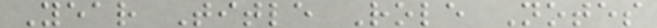Year Title Role Notes
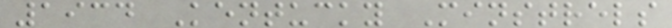1934 Kentucky Minstrels
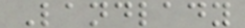Landlady
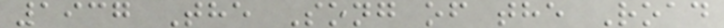1937 The Song of the Road
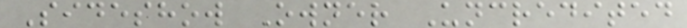Sideshow Owner Uncredited
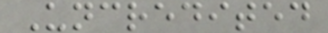Uncredited
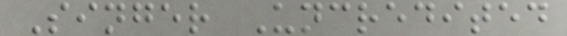Singer Uncredited
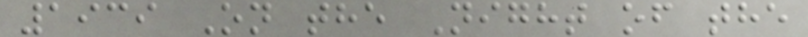1939 On the Night of the
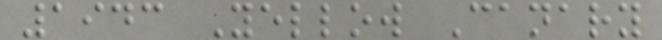1943 Yellow Canary
